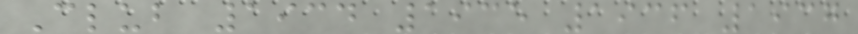Club 1934 1935 1936 1937
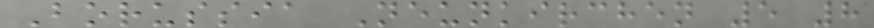Borussia Neunkirchen 5 8
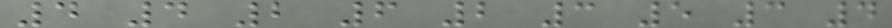4 4 2 6 2 3 5 3 4
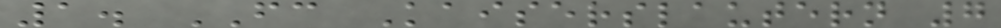1. FC Kaiserslautern 7
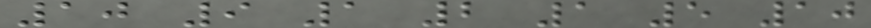10 9 1 2 1 5 10
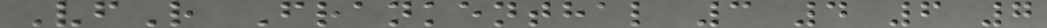VfR Frankenthal 3 4 6 7
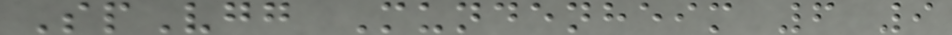SpVgg Mundenheim 6 9
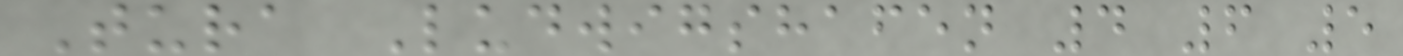Tura Ludwigshafen 4 6 5
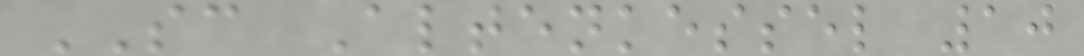SC Altenkessel 10
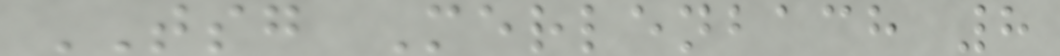TSG Merlenbach 8
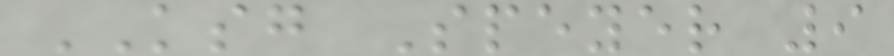KSG Speyer 9
